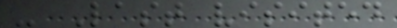- Last visited
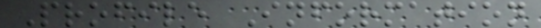Profile Information
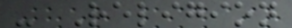- Religion
